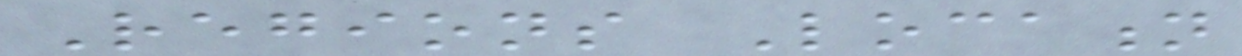Regions Location
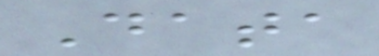Data
